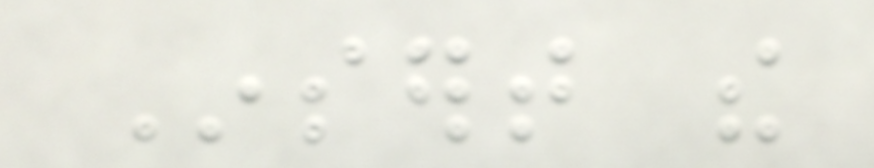Insert the
